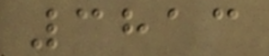3813
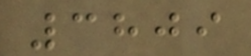3809
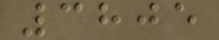3805
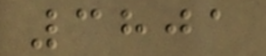3801
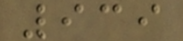939
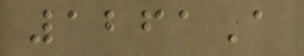1261A
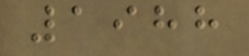1988
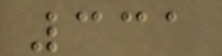331
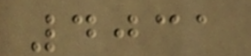4031
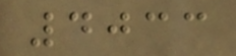4033
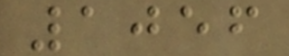1056
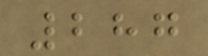287
